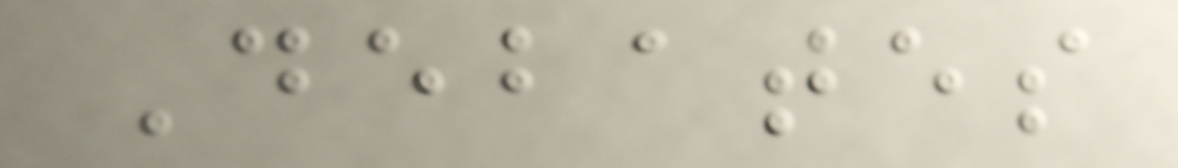Debates
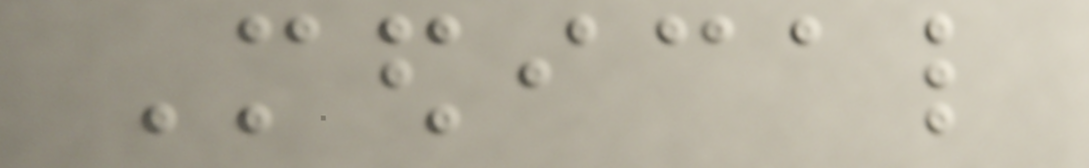Medical
